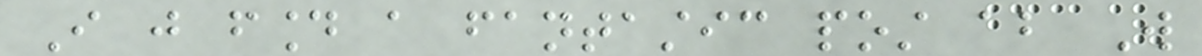I just found a fantastic post about Will
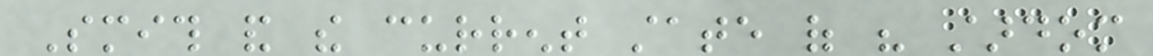Smith and the current state of his stardom
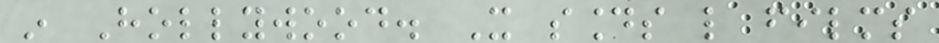in Hollywood. It sounds like films
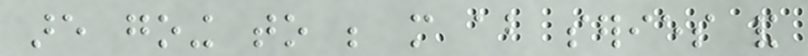are going to be more about series and
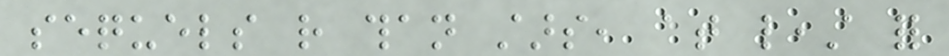sequels rather than stars, at least for
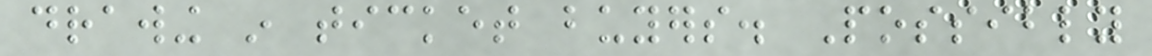drawing in ticket buyers. Possibly
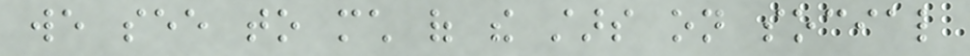we see to much of the stars on social
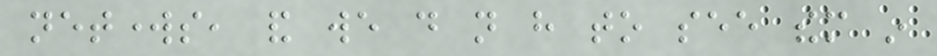networks, and we do not have to see them in
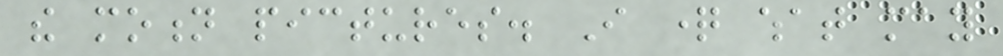the motion pictures. I question what may
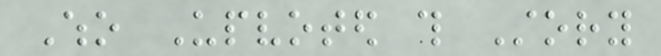Who Upvoted this Story
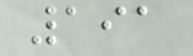191
